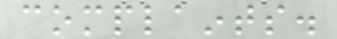complaints.
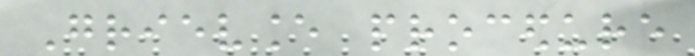Grievance procedure
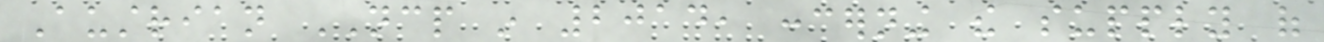Austrian NCP in 2014, concerning the supply of
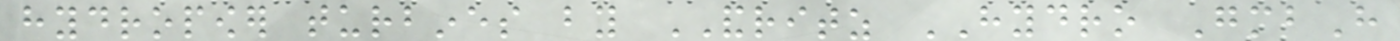hydropower turbines by ANDRITZ HYDRO GmbH
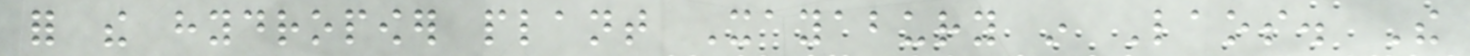for the hydropower plant Xayabury in Laos. The
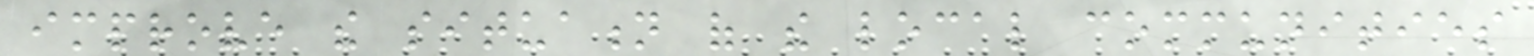improve the situation of the local communities
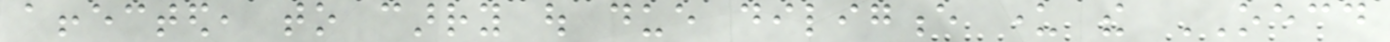affected, to carry out due diligence under the OECD
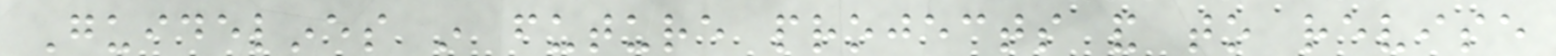Guidelines in future projects and to revise
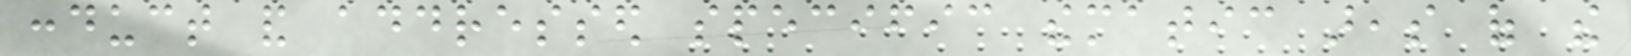conduct and addressed specific thematic areas of the
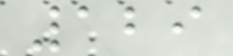129
